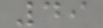49
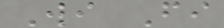Wi Fi
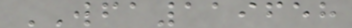WFA119658
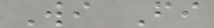Wi Fi
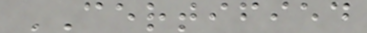CERTIFIED
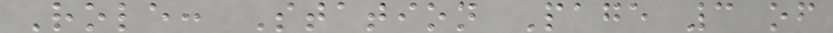Role: Station Page 3 of
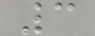3
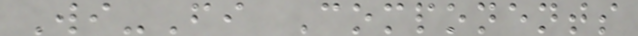Wi-Fi Components
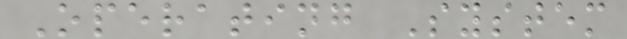Operating System
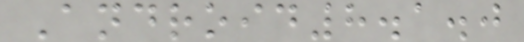Android8.1.0
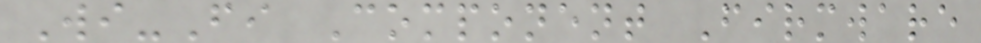Wi-Fi Component Firmware
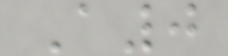A0
